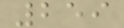259
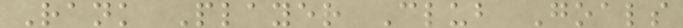Rank Player Club Goals
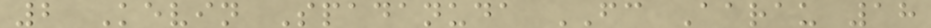2 Kevin Spadanuda FC Aarau 18
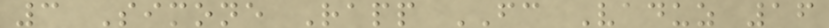3 Simone Rapp FC Vaduz 16
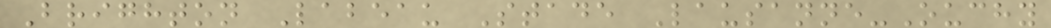Brighton Labeau Stade Lausanne-Ouchy
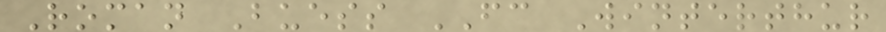Roman Buess FC Winterthur
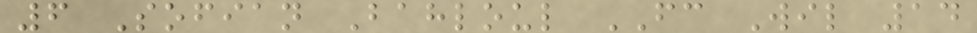6 Sofian Bahloul FC Wil 14
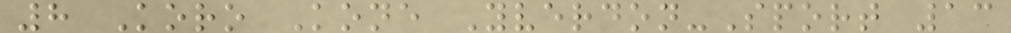8 Koro Kone Yverdon-Sport 13
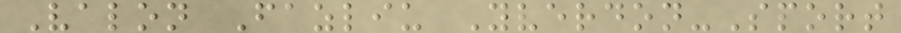Valon Fazliu Yverdon-Sport
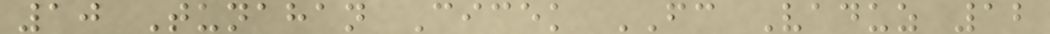10 Tunahan Cicek FC Vaduz 12
